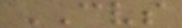CVS
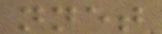nnet
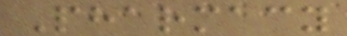Pharmacy
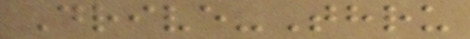Drive-Thru
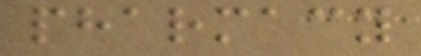pharmacy
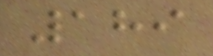189
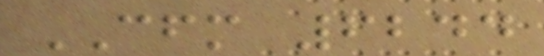CFM 6244
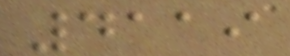4119
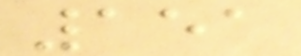151
